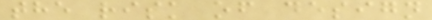the risk of design
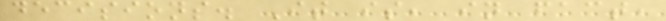decisions. It is, in fact,
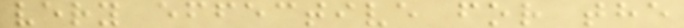very effective for the
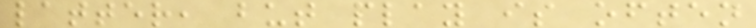latter, but play is often
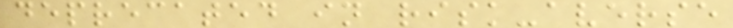deprecated in risk-averse
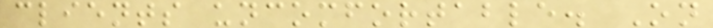clients uncomfortable. On
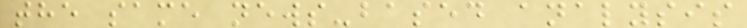the same news-based analysis
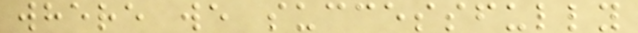where we successfully
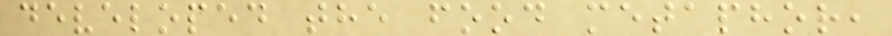developed the food metaphor,
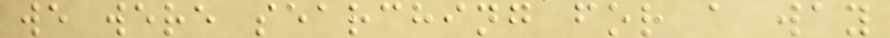we were searching for a way
